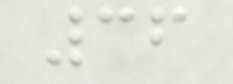36
